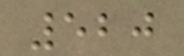520
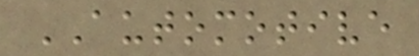AUTOMOTIVE
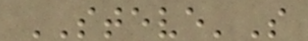STEVE'S
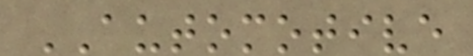AUTOMOTIVE
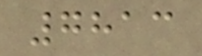7813
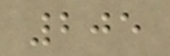205
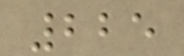225
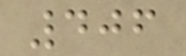406
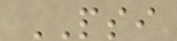PSI
